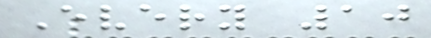Every 10
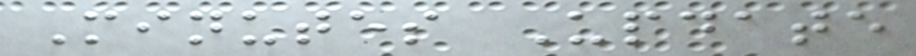Minutes Update
